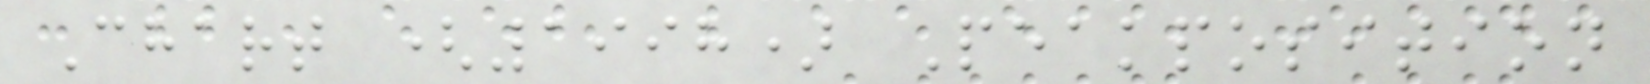Chart (1998) Peakposition
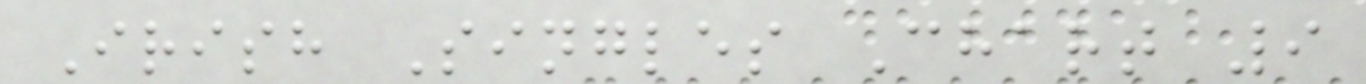Irish Singles Chart 9
